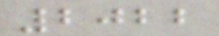2022
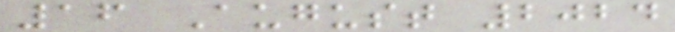16 August 2024
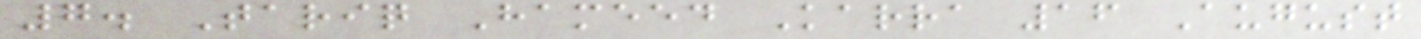7. Tariq Hameed Karra 16 August
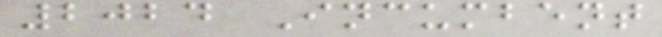2024 Incumbent
